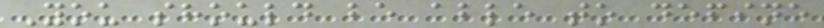You should be able to define
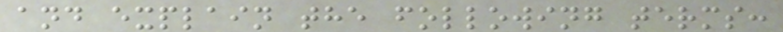and explain the following terms:
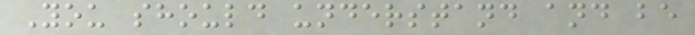You should understand and be
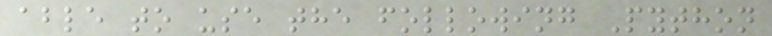able to use the following Python
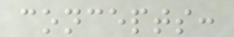concepts:
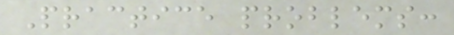Practice problems:
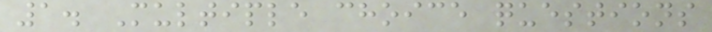1. Multiple choice questions
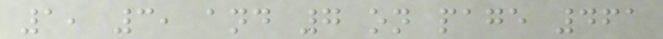1, 3, and 7 on page 461
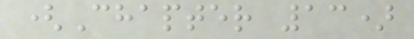(Chapter 13)
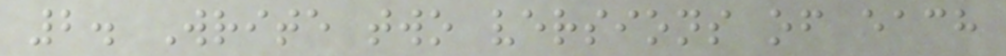2. Write two versions of each
